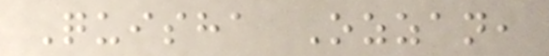Quisha Ozzan,
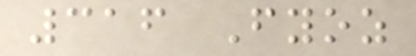316 Fyoz
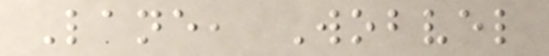Lane, Wobvel
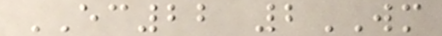EC22 2WM
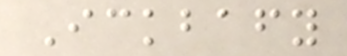Ickbafy
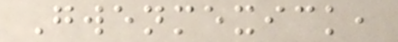Gwenmexick,
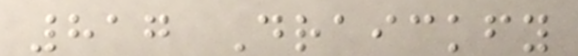817 Draickfy
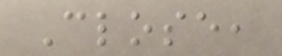Close,
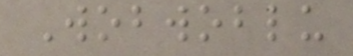Wobwoblu
